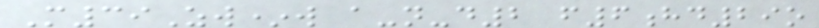M39Zw*w a-n-d2 f6hd29o
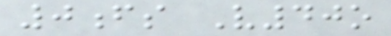0fs V40o
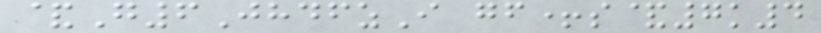&G6JhdfzI gf+s&7k4
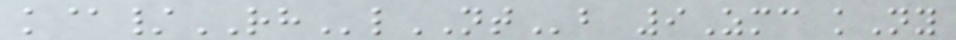k@/RHlNTb 9Zmc kNy
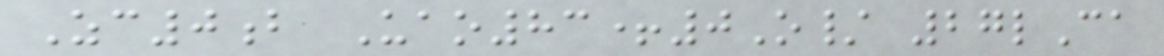Zc0b Uao83+0O/ 27lCa
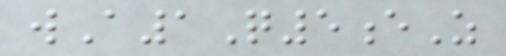wA1Q5eZ
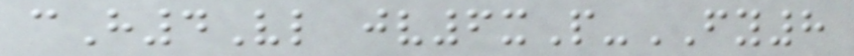cH4Vl jv6xP-FY8
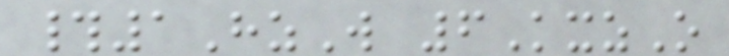#1HzW 6KxzO
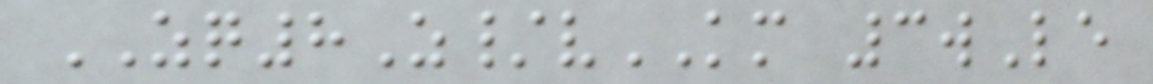ZQ8Z/vKM 3wLe
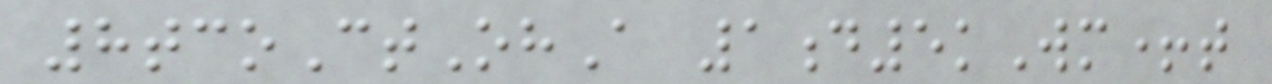8tcoCtOhA 1d5kWm+t
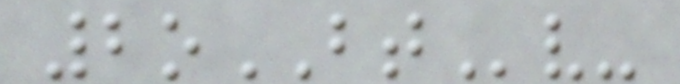2oBTv-
